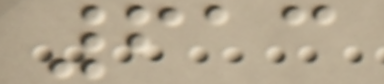613
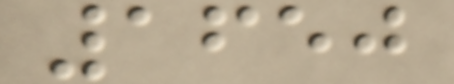1650
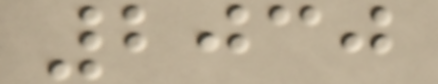2030
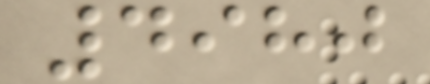4980
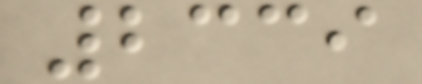2339
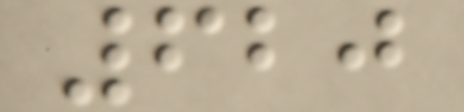620
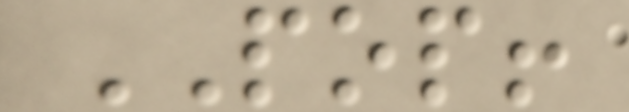POP!
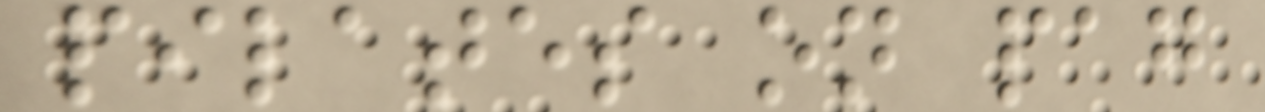pilates on pag
